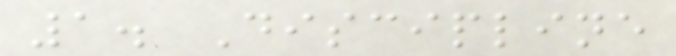1. Discipline
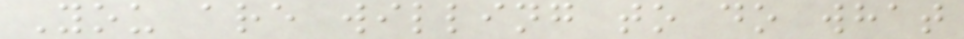You are willing to do what
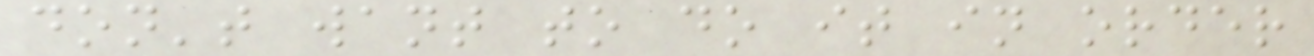don't want to do it in order
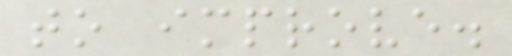to improve.
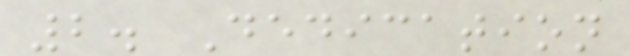2. Dedication
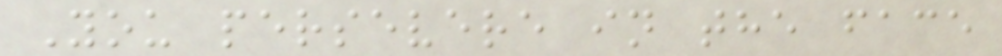You persevere in the face
